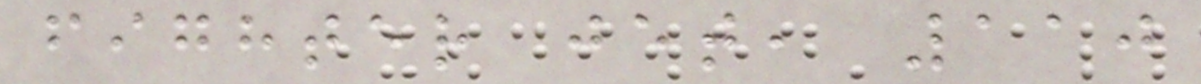fighter jet, 110
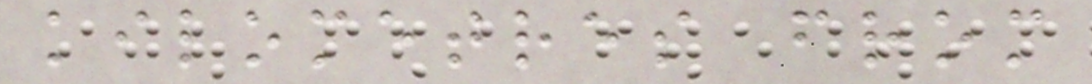kilometres from
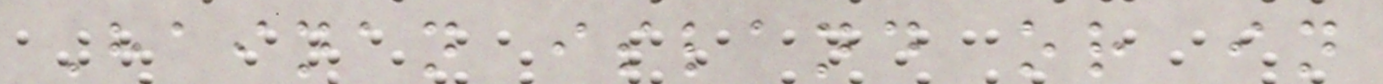Hainan island or in
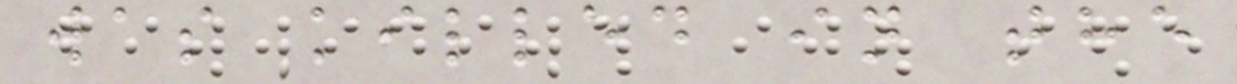was killed in the
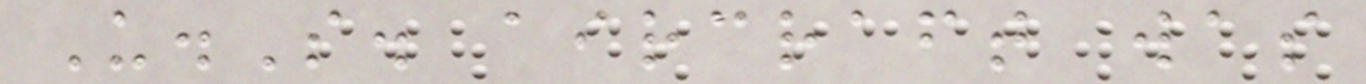U.S. aircraft was
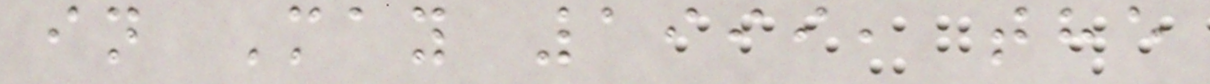in May 1999, the
